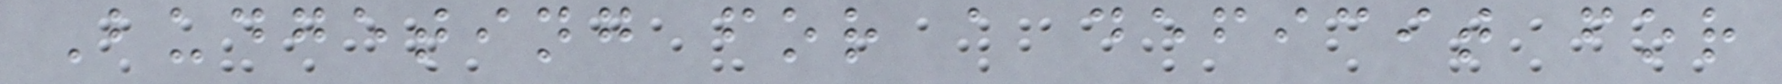Budgeting for a deficit for
